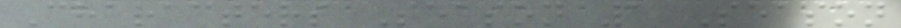Characters Season 1 Season
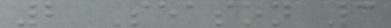2 Season 3
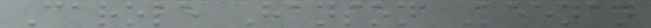Carole Hanson Keenan
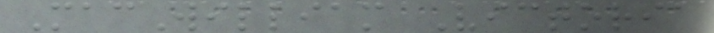MacWilliam Victoria
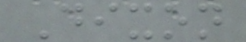Dixon
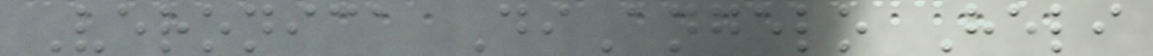Veronica DiAngelo Heli
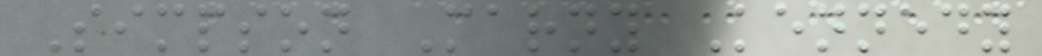Simpson Marny Kennedy
